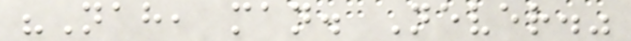"Nah, man. Never."
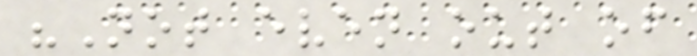"Not even out of
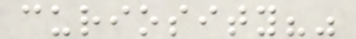curiosity?"
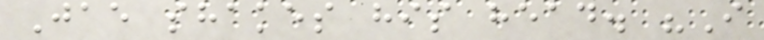Jae shakes his head. "I
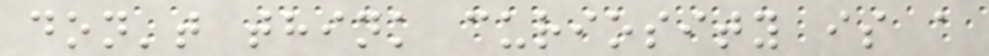don't think curiosity is a
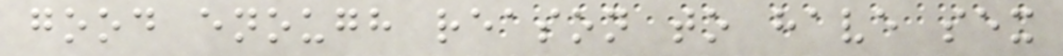good enough reason to have sex
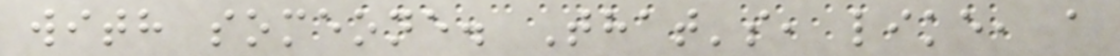with someone. That's, like, a
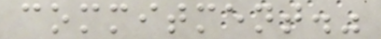commitment."
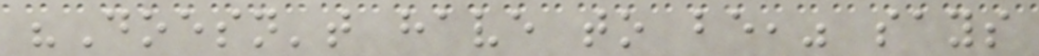"Doesn't have to be," says
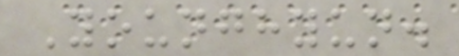Younghyun.
